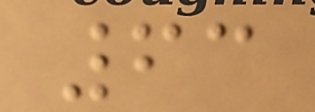63
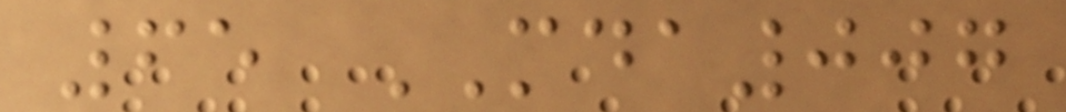65 MDA007
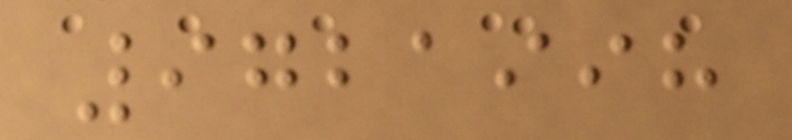9721998
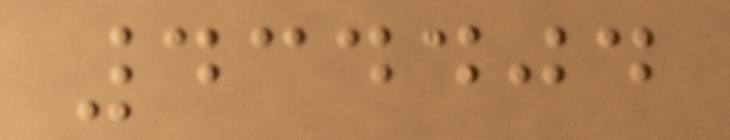434404
